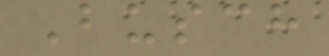Busch
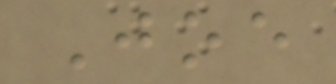Joe
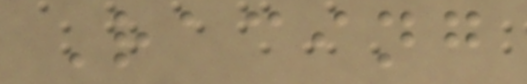Racing
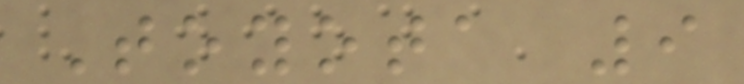Toyota 9
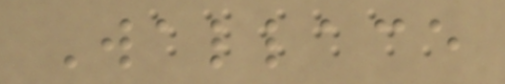Wallace
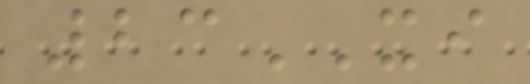23XI
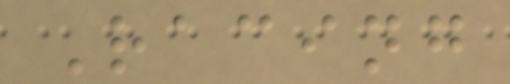Racing
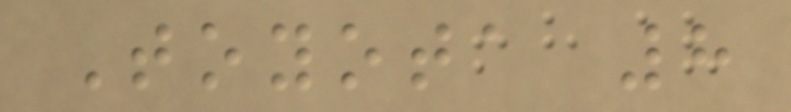Toyota 8
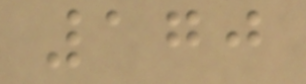170
